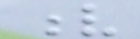v
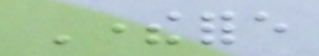Therefore
